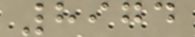8974
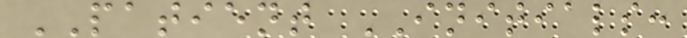PATIENT INITIALS:
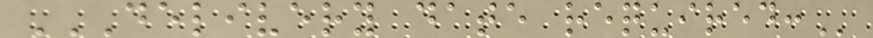DELIVERY DATE REQUIRED:
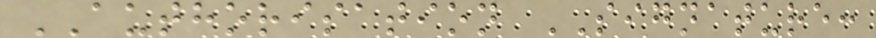AUTHORISATION SIGNATURE:
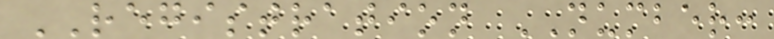REGISTRATION NUMBER:
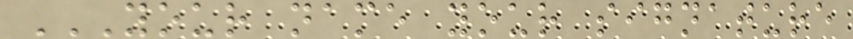YOUR NAME YOUR SIGNATURE
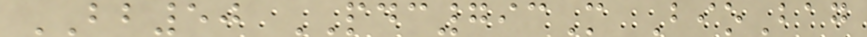BB50 PDC793M BioBag
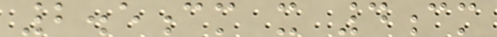2.5cm x 4cm
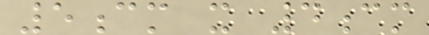5cm x 4cm
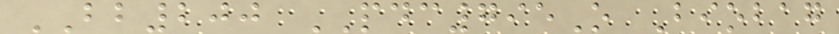BB200 PDC795O Biobag
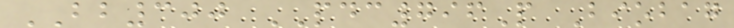BB300 PDC796P Biobag
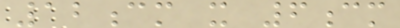12cm x 6cm
